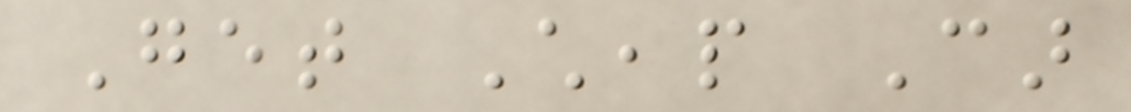Get Cheap Car
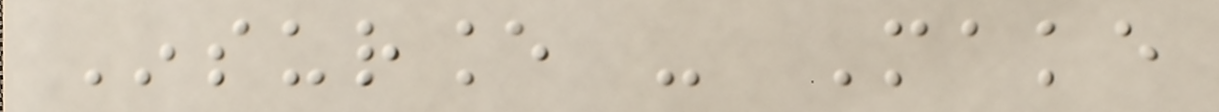Insurance - Make
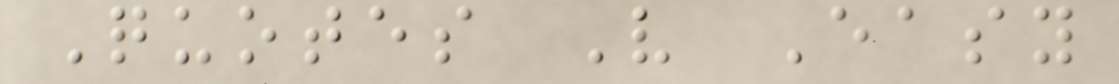Quotes Very Easy
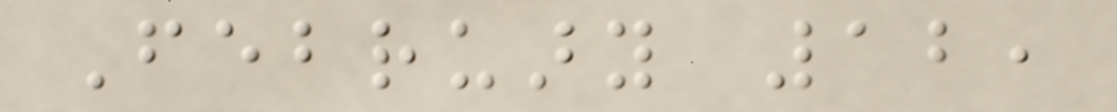February 12,
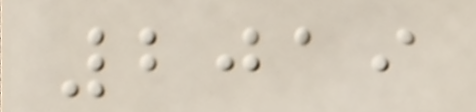2019
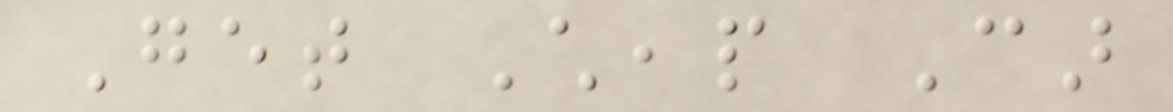Get Cheap Car
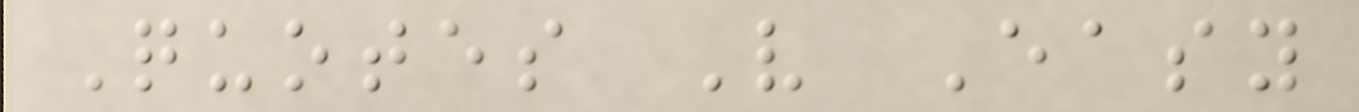Quotes Very Easy
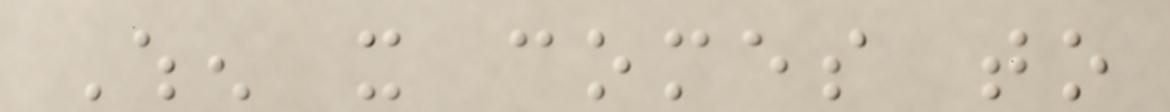When it comes to
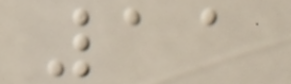11
